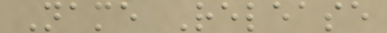Name Release
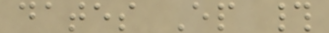dates Ep #
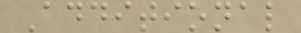Additional
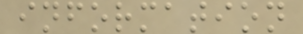information
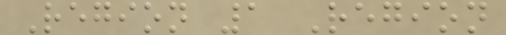Region 1 Region
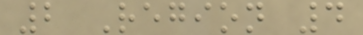2 Region 4
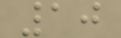10
